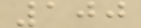100
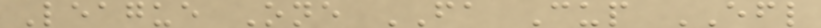League One FA Cup EFL
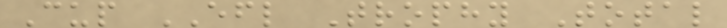Cup EFL Trophy Total
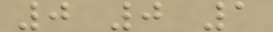0 0 1
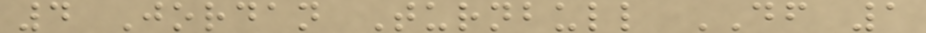4 Jordan Turnbull DF 1
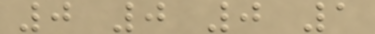0 0 0 1
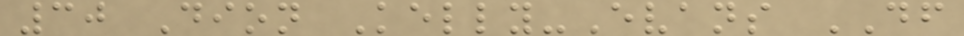30 Dion Kelly-Evans DF
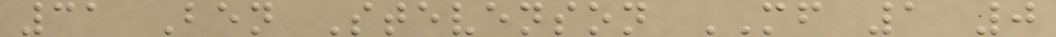31 Ben Stevenson MF 1 0
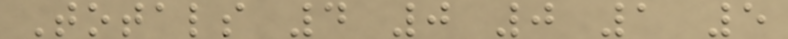Totals 4 0 0 1 5
